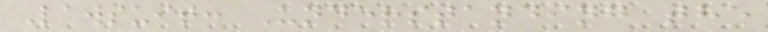Lawsuit: Understanding the
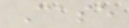Case
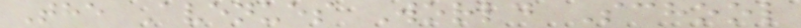The Avenues World School
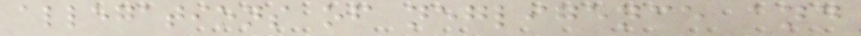allegations of negligence and
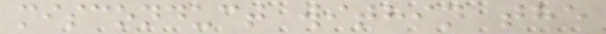misconduct within the
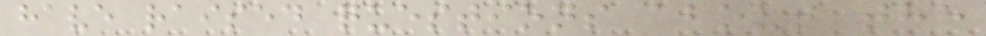have raised questions about the
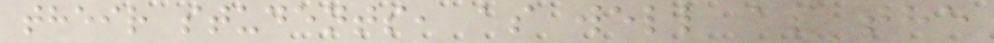their students, as well as the
